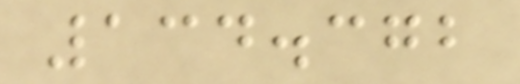134.372
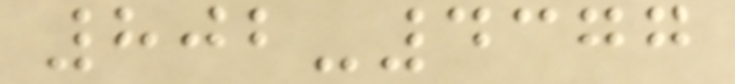802-4377
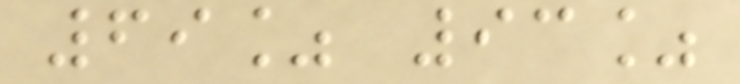69% 93%
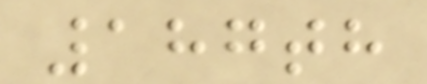187th
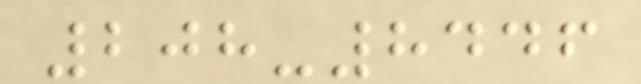208-8446
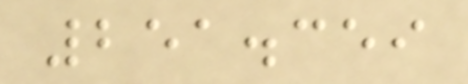251.359
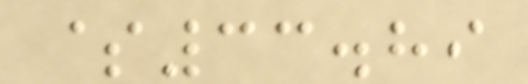$33.89
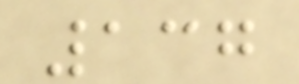137
